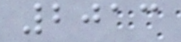2013
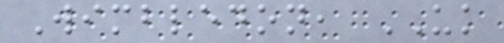Wimbledon, UK
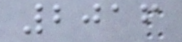2016
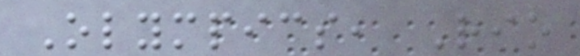Olympics, Rio
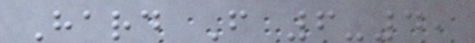Hard F 6-4,
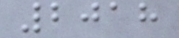2018
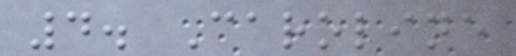4. Caroline
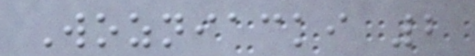Wozniacki 2
